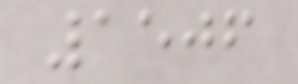1506
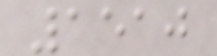1510
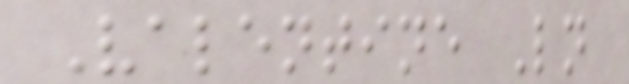Valentine Ln
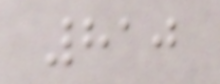810
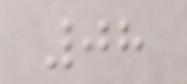08
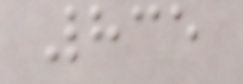835
